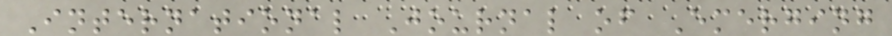International Journal of Emerging
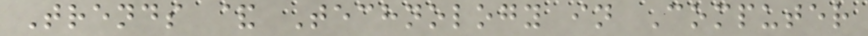Trends & Technology in Computer
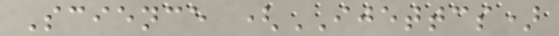Science (IJETTCS)
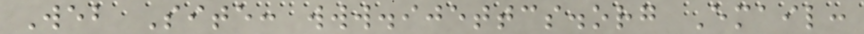Web Site: www.ijettcs.org Email:
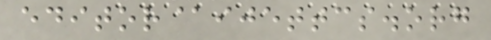editor@ijettcs.org
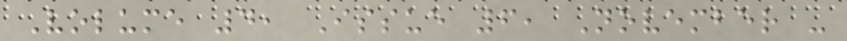Volume 4, Issue 6, November -
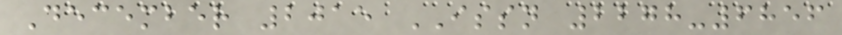December 2015 ISSN 2278-6856
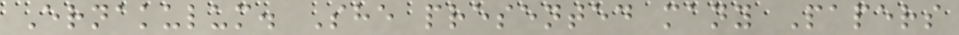Ernakulum. She presented many Papers
